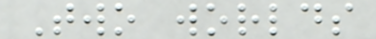Two worlds
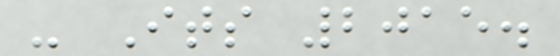- Its 2015.
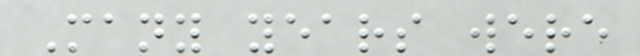Many years were
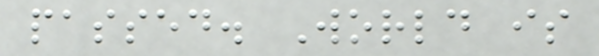passed. World is
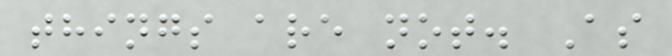things are not. As
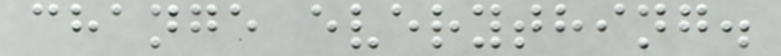change everything.
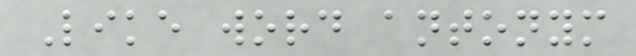Like word antonym
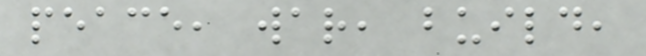peace, war, build,
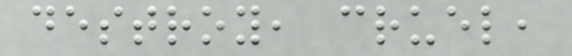destroy, cruel,
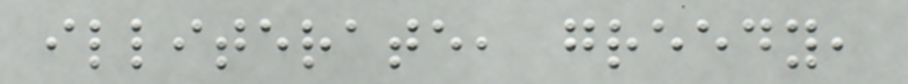illiterate, greedy,
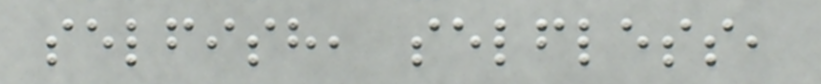selfish, selfless,
